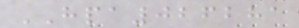HPA026281
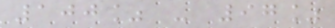100% - 97%
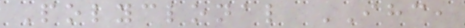Polyclonal IHC,
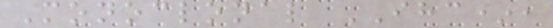Monoclonal IHC*,
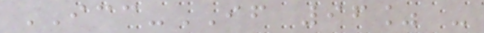ICC-IF 96% -
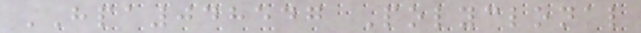HPA048547 Polyclonal
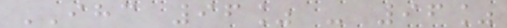IHC 96% - 96%
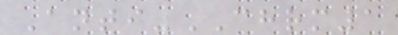Anti-CHRM1
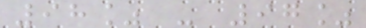98% - 97%
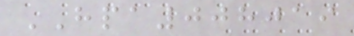HPA008019
